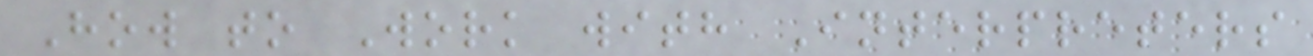How to Work with Interpreters
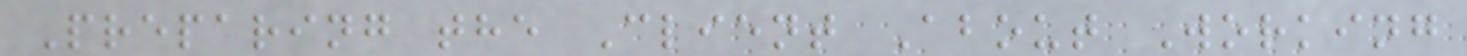Preparing the Client About Working
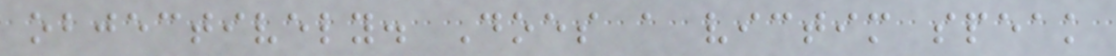objectively. Does a victim speak
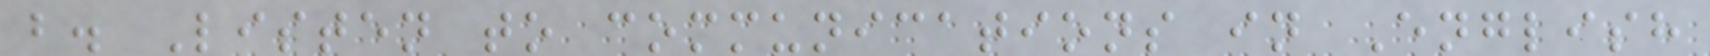b. Listen to communications in English
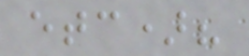etc)?
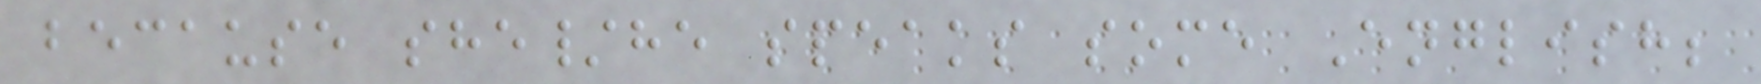because she/he speaks some English;
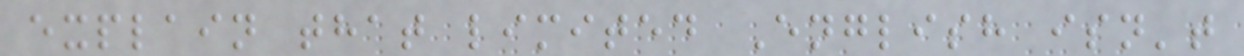explain that limited English isn't
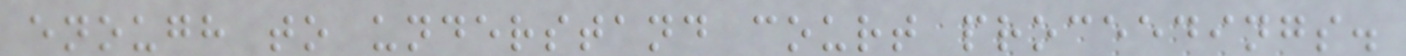enough to understand court proceedings.
